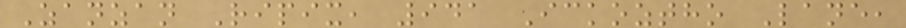Zanzan Ripix, 941 Ickoztho Lane,
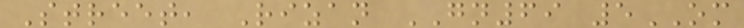Street, Rizan GN69 5OM
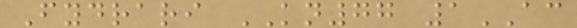Fydrari KN77 1AC
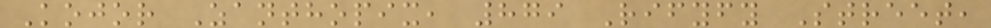Kojor Zanthopix, 879 Rifyfy Street,
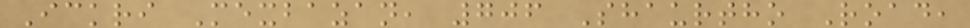Ickri Mexbazan, 706 Shaurtho Road,
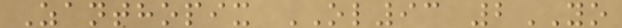Zanthopix OL93 2YO
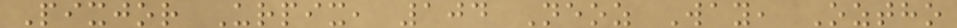Pixjor Urpix, 104 Neoz Way, Oztho
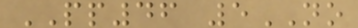PP46 5NO
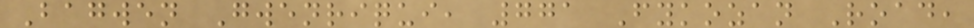Bagwen Gwenriqui, 771 Fykozan Road,
